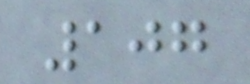107
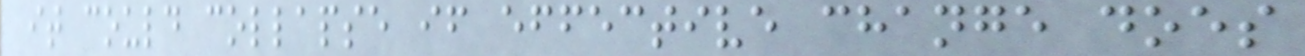it could collapse if effective change does
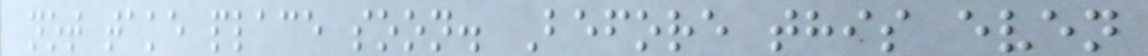not take place soon. Before this even
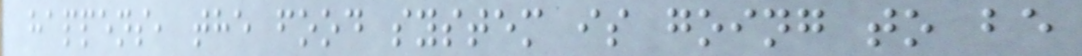happens, the food system is going to be
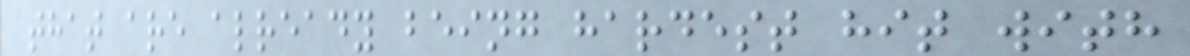that are already being hardest hit with
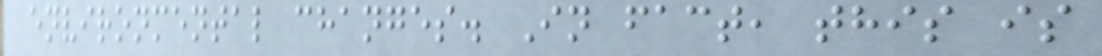environmental changes. In fact, this is
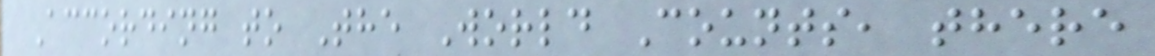According to The World Counts, there
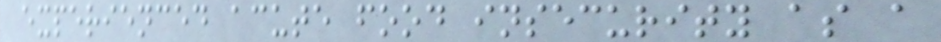experienced acute food insecurity as a
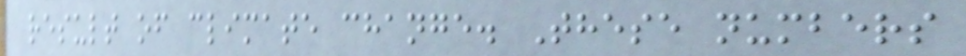result of climate change. These numbers
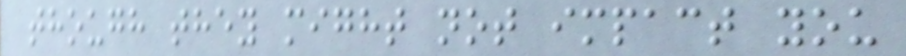though they might not impact you
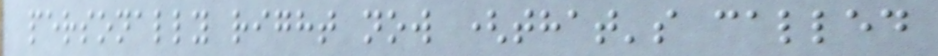personally right now (that's called
